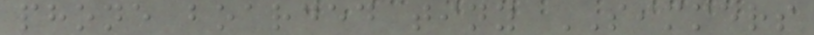phone boarded tiny SIMMERS
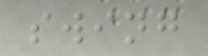swing
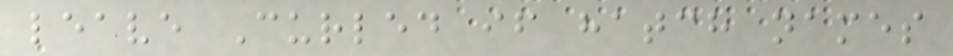leave Curled if hatch names
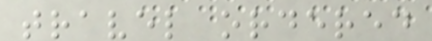travel ordered
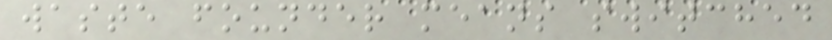waste founder means switched
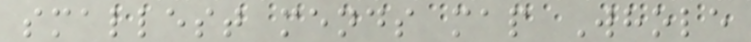smallest mends map Whole
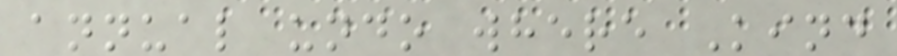annual undo where Kind
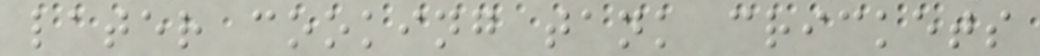later cooking tank crickets
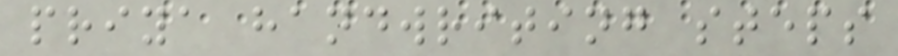priya handwriting steps
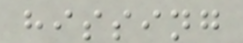hissing
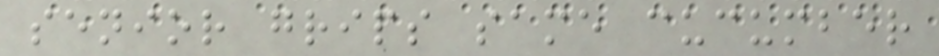senior grips same cucumber
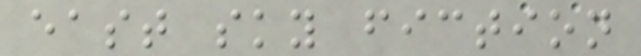east sky fiction
